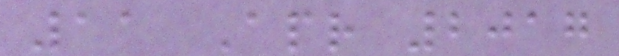11 Apr 2017
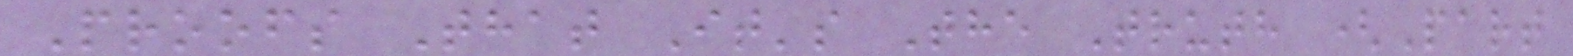Proofs That It's The Truth (Part
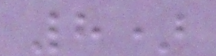8)
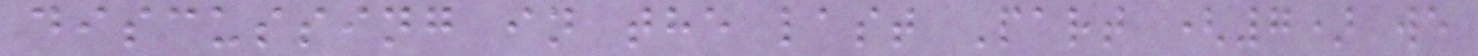discussing in the last Part (7) we
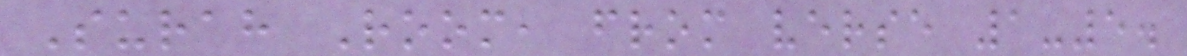Surah Room, from verse 1-5.
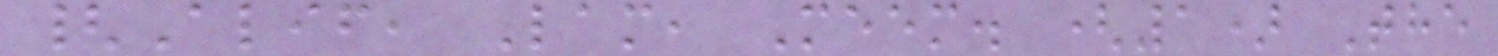{Alif, Lam, Meem. (1) The
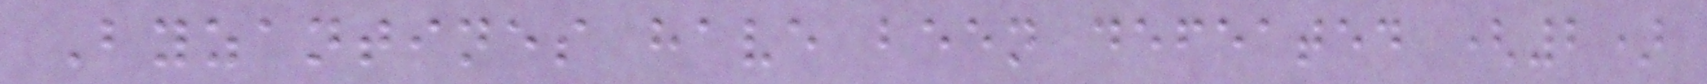Byzantines have been defeated (2)
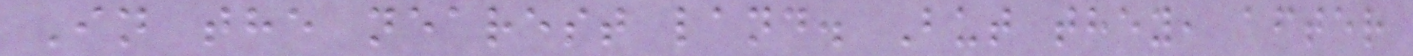In the nearest land. But they, after
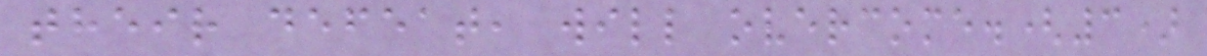their defeat, will overcome.(3)
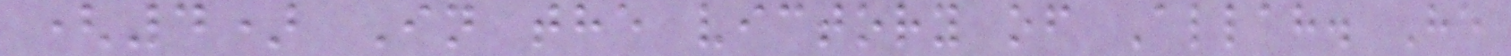(4) In the victory of Allah. He
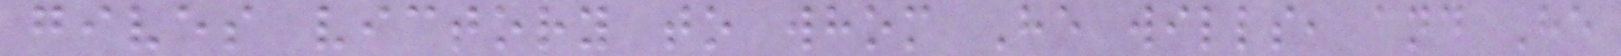gives victory to whom He wills, and He
